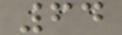64
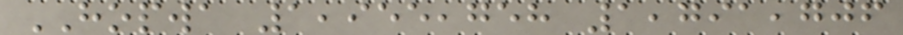HOPWA 1,955,758 1,791,706
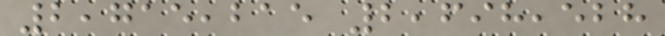2,715,215 2,698,528
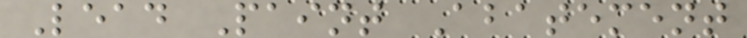Lead Paint Abatement
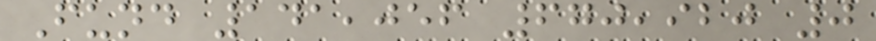Fund 141,056 670,920 0
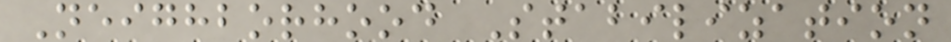Neighborhood Stabilization
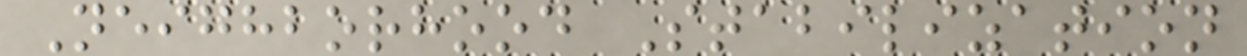Neighborhood Stabilization
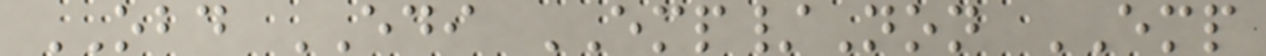OBD EDI EMP/Non EMP
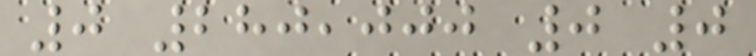0 280,000 0 0
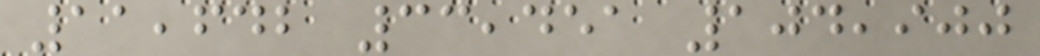11,642 33,451 104,900
